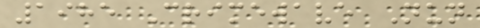1985 Crimewave Nun
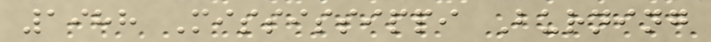1988 Mississippi Burning
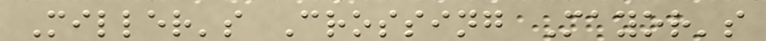Miller's Crossing Mayor's
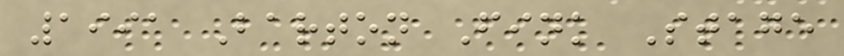1991 Barton Fink Stage
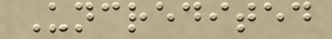Uncredited
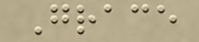Grace
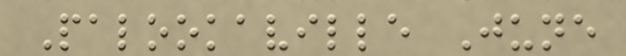Palookaville June
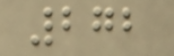272
